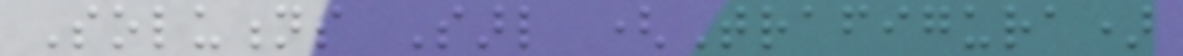Solutions Sarl (Trafigura)
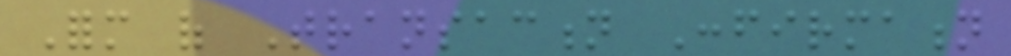Form of Transaction Confirmation
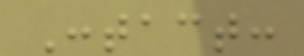Contact:
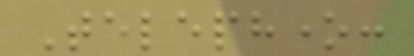Telephone:
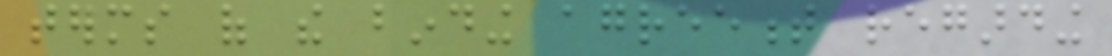terms of the binding agreement regarding
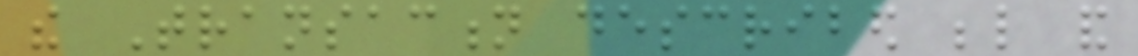the Transaction described below and
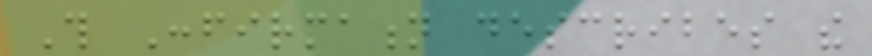This Confirmation describes the
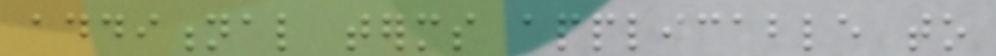additional terms applicable to
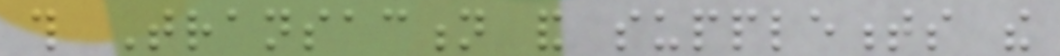this Transaction and supplements the
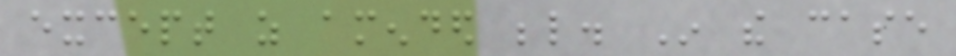except as amended below. In the case
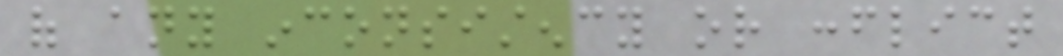of any inconsistency or conflict
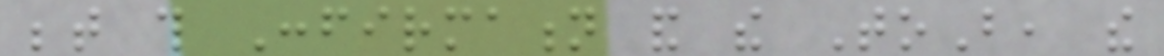between this Confirmation and the ToB, the
